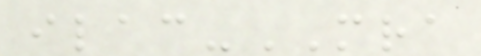ilac-MRA
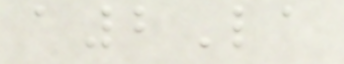a2La
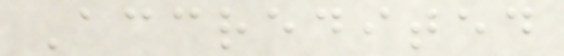Accredited
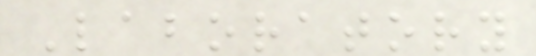Laboratory
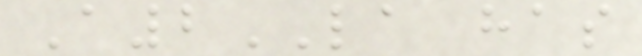A2LA has
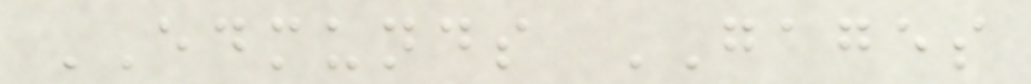EDMUNDS GAGES
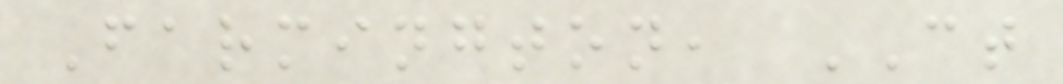Farmington, CT
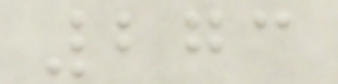273
